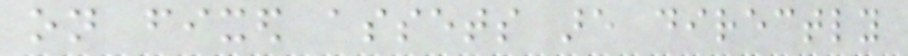on fixed assets are directly
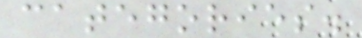categories.
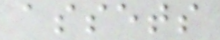assets
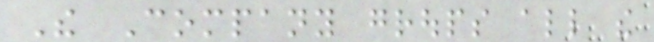The Company groups all the
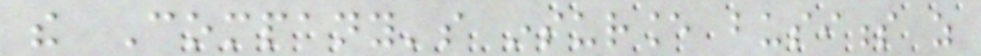the Company's insurance business as
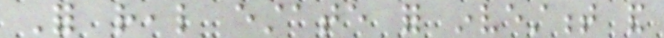For real estate for investment and
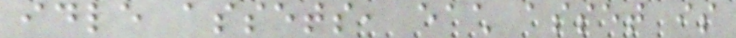idle assets, each asset is
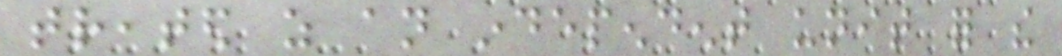treated as an independent unit for the
